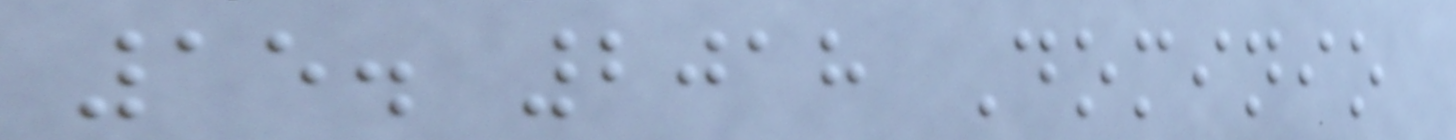15. 2018 Dominio
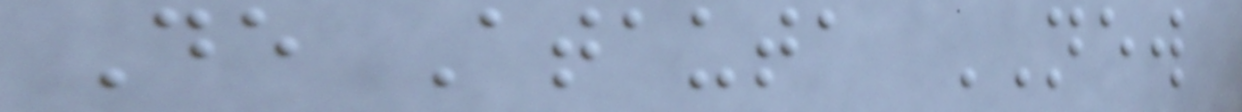De Atauta NEW
